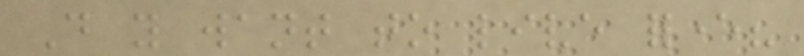Do you want to live forever?
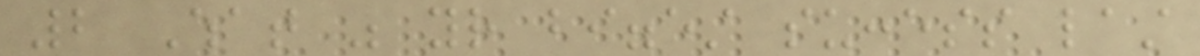2 What was your biggest success last
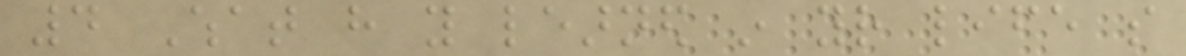4 What have you learned in your life so
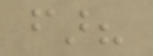far?
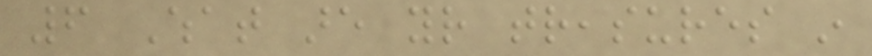6 What are your treasures in
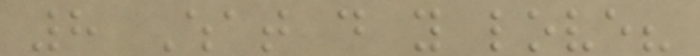8 What do you love?
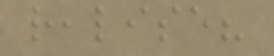realise?
